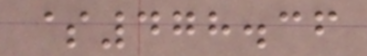$478.36
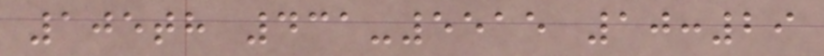105th 431-5515 10:29
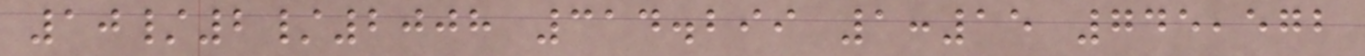10/2/2008 314.299 1:15 745,572
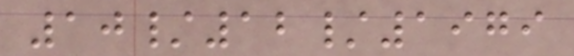10/12/1979
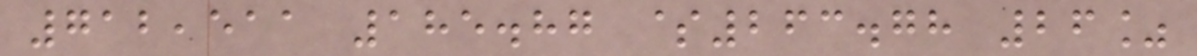712,511 185.87 $263.78 26%
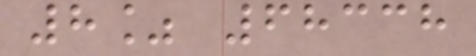8% 68338
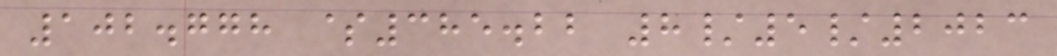102.778 $385.22 8/5/2023
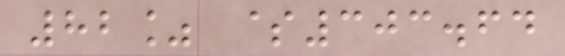82% $303.64
